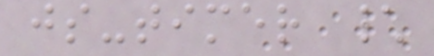js-timer \
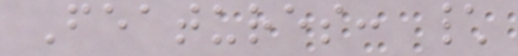Features: \
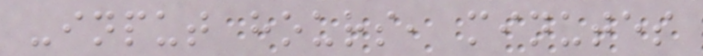-input hours, minutes
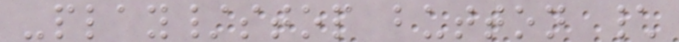-play/stop button \
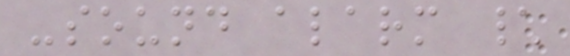-sound alarm \
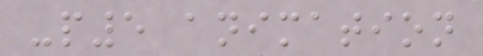-p5 animation
